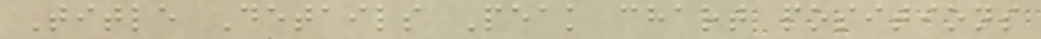Title Details Peak chart positions
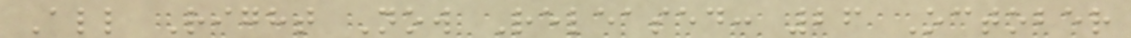All Right Now Released: 26 October
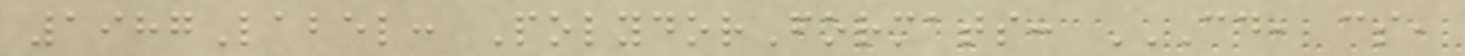1987Label: PolydorFormats: CD, CS,
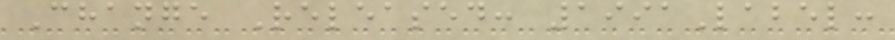Change Released: 1991Label:
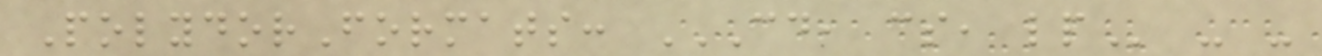PolydorFormats: CD, CS, LP - -
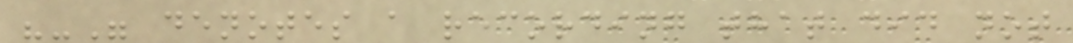"-" denotes a recording that did not
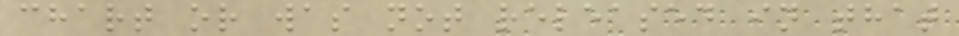chart or was not released in that
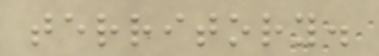territory.
